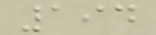194
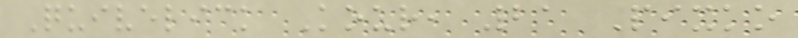Quivelick Kour, 21 Pixko
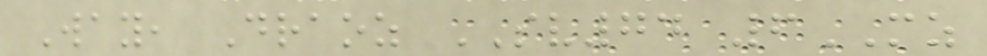Way, Draoz SV74 6MZ
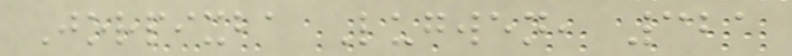Jorpixba Lugwen, 321
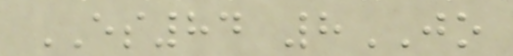ES84 8JO
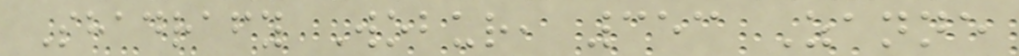Shadrafy Wobur, 353 Zanne
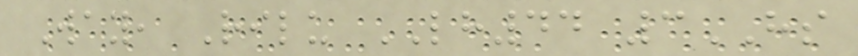Way, Rilu LH44 3HS
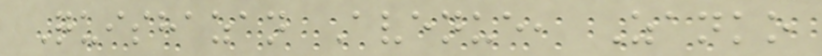Quishazan Avenue, Zanko
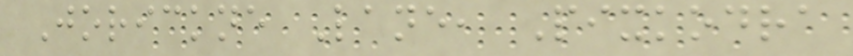Jorickne Lane, Pixkodra
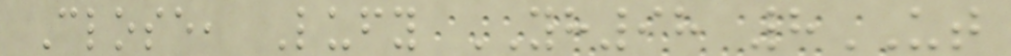Close, Lufy YH98 8UT
